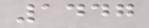1447
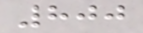800
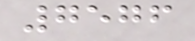7576
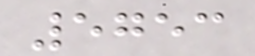5753
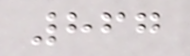867
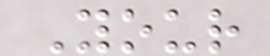Your
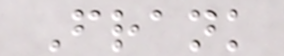Frank
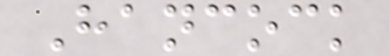Hancock
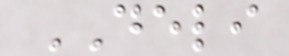DELI
